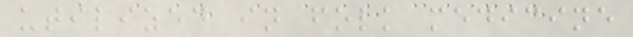utilized in folk medicine
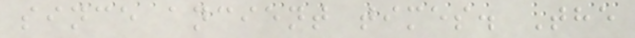since ancient times. The
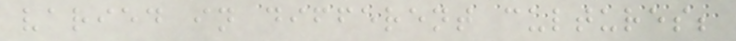varied in different cultures;
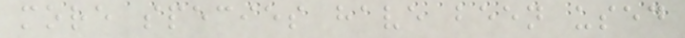more species have been used
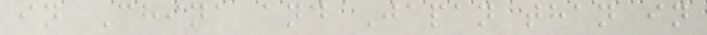in China and Japan than in
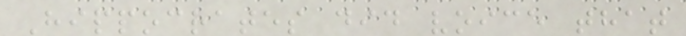Hippocrates did voice that
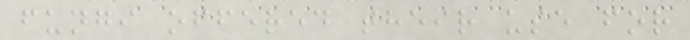fungi offered their use for
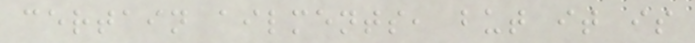certain ailments, but it is
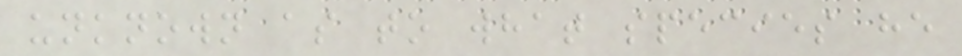unknown as to what species he
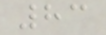83
